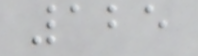125
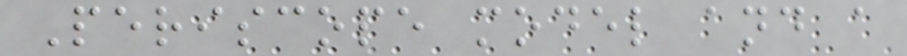Periscope model and a
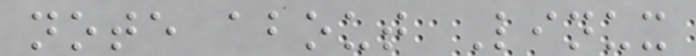note about Linux
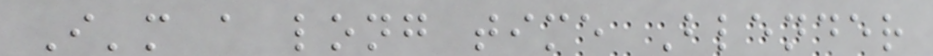I'm a long time Blender
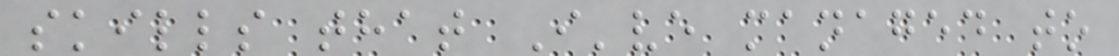skills that I've managed to
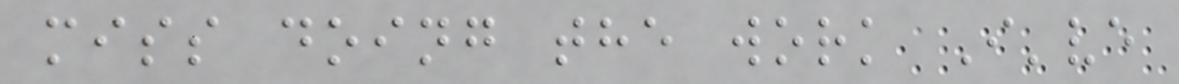miss doing the work I've
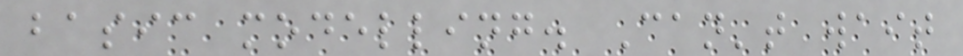basic modelling. Can't wait
